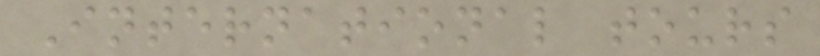International tours
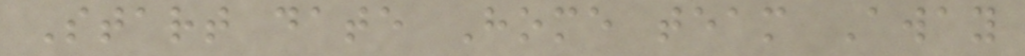Start date Home team Away
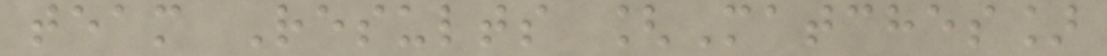team Results [Matches]
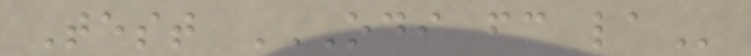Test ODI FC LA
